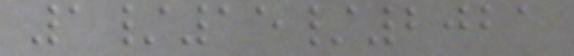1/15/2021
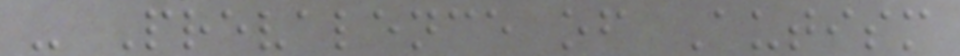- Prevalence of Autism
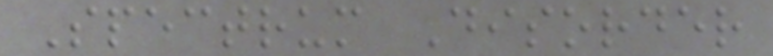Spectrum Disorder
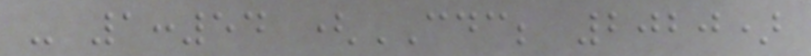- 1:54 (CDC; 2020)
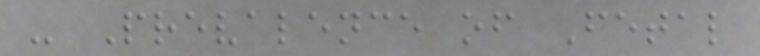- Prevalence of Fetal
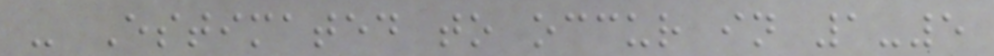- Estimated to occur in 1-5
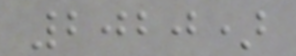2020)
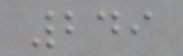249
